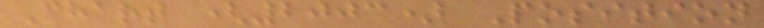Chart (2003) Position
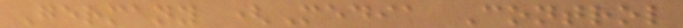Germany (Media Control
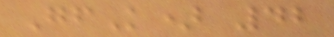GfK) 42
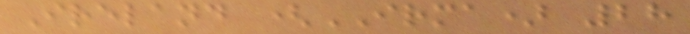Ireland (IRMA) 28
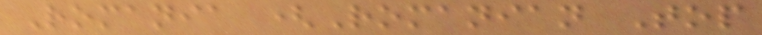Romania (Romanian Top
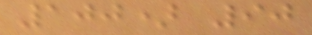100) 90
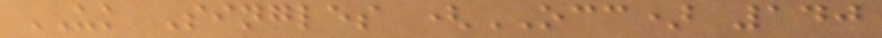UK Singles (OCC) 140
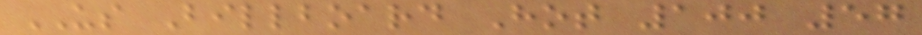US Billboard Hot 100 57
